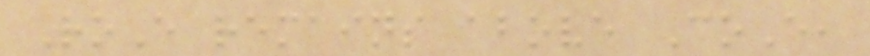RoE remains above CoE,
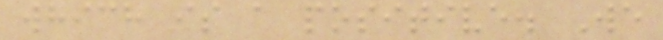which is a positive. We
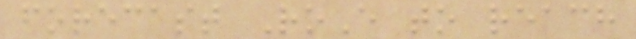forecast RoE to reach
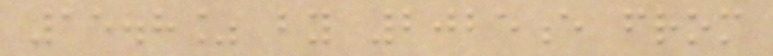15.8% by 2025e from
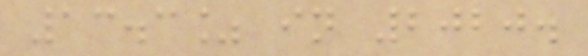13.3% in 2020.
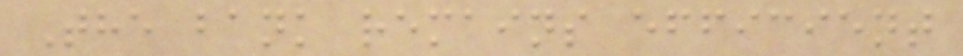The bank remains efficient
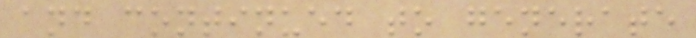and continued to generate
